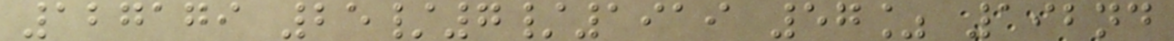127179 25/7/1919 57% 192nd
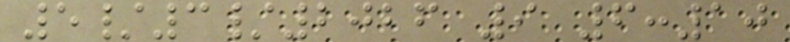5/3/2026 9 6:10
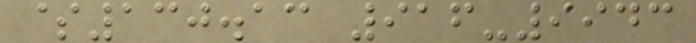$130.13 916-9943
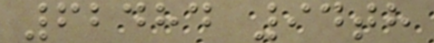62484 94th
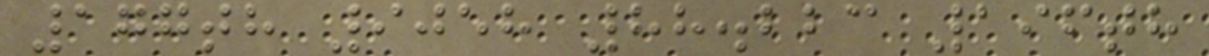177th 9058 88.223 196th
